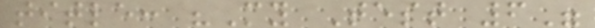title: "My Test 6"
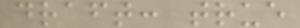draft: true
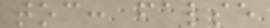toc: false
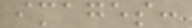images:
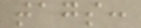tags:
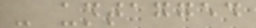- untagged
